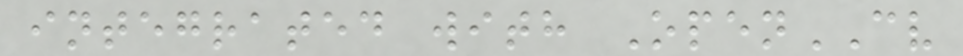integrated with OpenCV
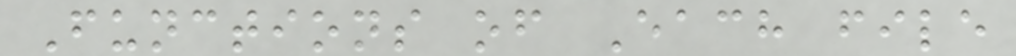Functions of Each file
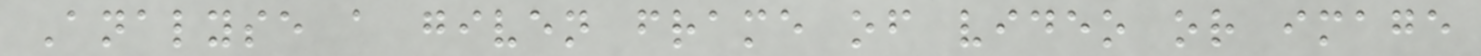Analyse a given frame of video or image
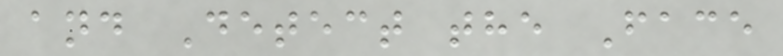and Detect the Face
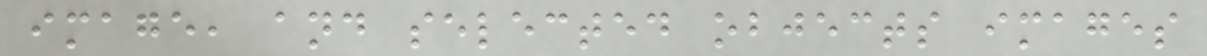image, and selected objects images
